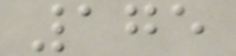175
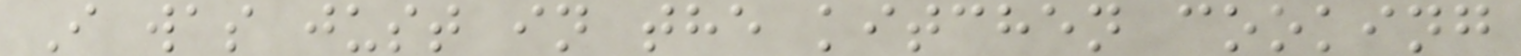I was just in the kitchen cooking
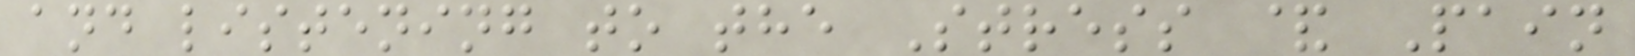and listening to the Stress & Pain
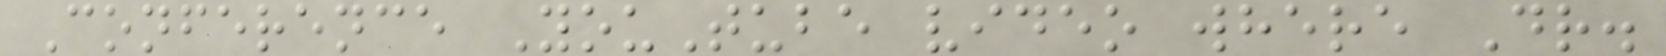Conference YouTube video where Dr.
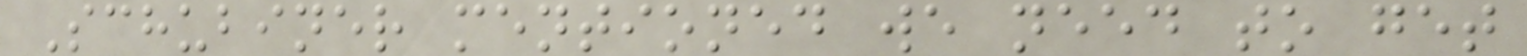Schubiner mentioned we need to get
